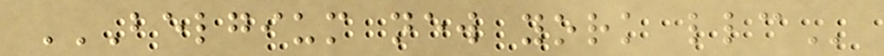BELGIUM NEW YORK LLC
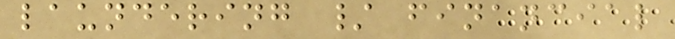laundering / financial
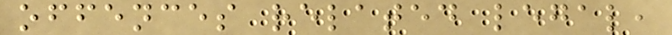offences related legal,
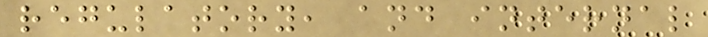regulatory, and internal
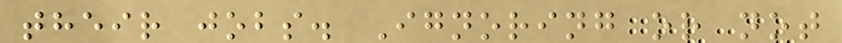their jobs. Ignoring or not
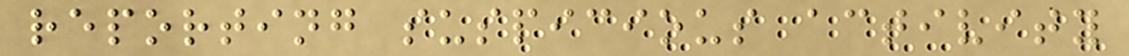reporting suspicious activity
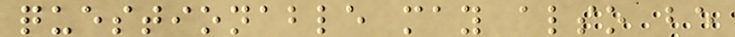questionable may also be
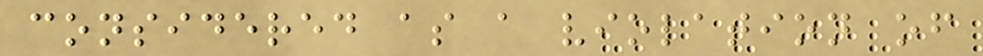considered as a violation of
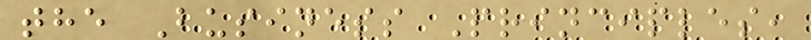the Business Principles,
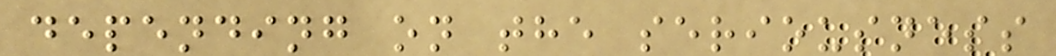depending on the seriousness
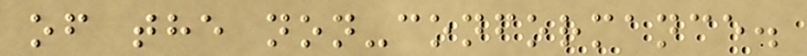of the non-conformance.
